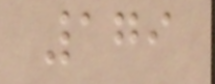179
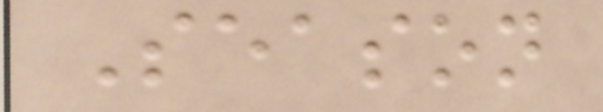Season
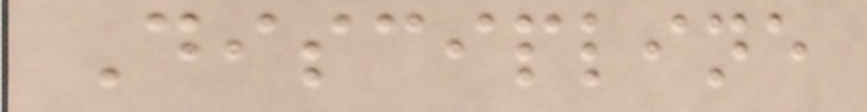Discipline
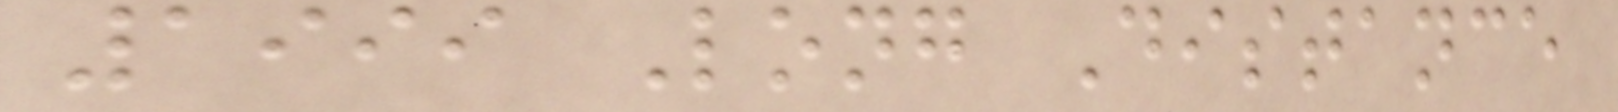1999 Long Distance
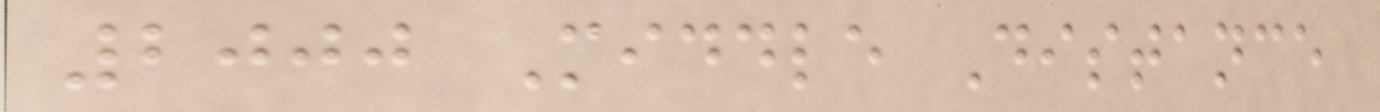2000 Middle Distance
